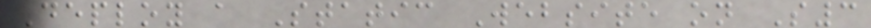Deploy a Static Website on S3
